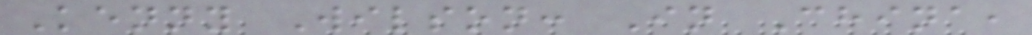Kenny Wilson: In China,
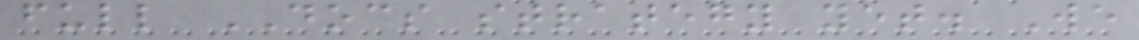full DOCS strategy yet. We
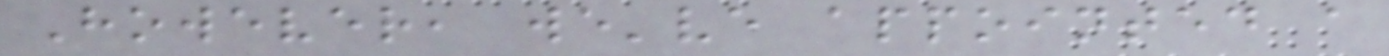However, we've appointed a
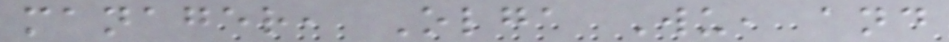manager, Olga Wu, and
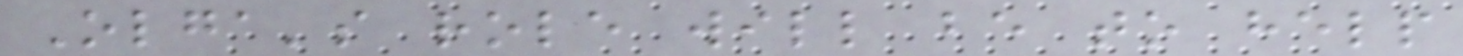Olga's role will be to help
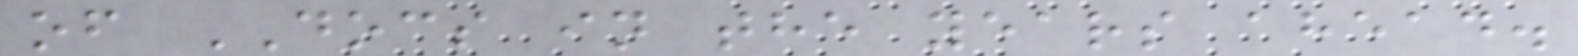of DOCS in the years ahead.
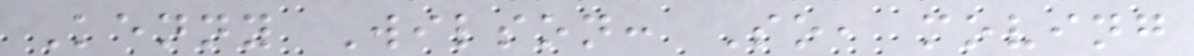Kenny Wilson: So, moving
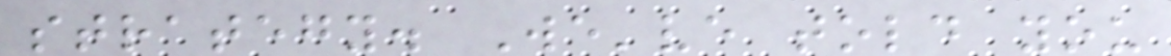strategy. We've told you
